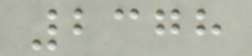2378
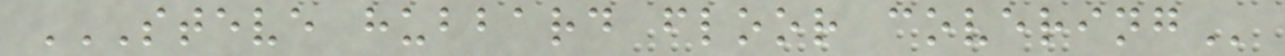STEVE HUBBARD FLOOR COVERING
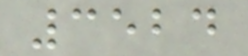3524
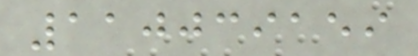110039159
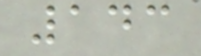143
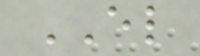EL
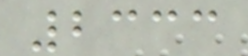2333
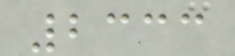2333
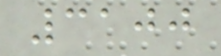3100
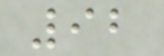92
